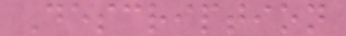Description
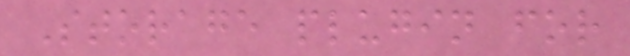Storage plugin for
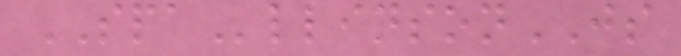SPAllinsonJS
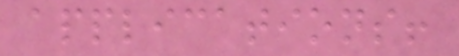applications!
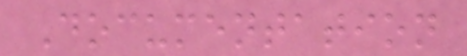Documentation
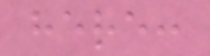here:
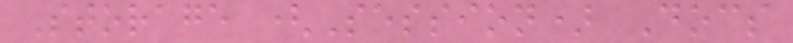Storage (Session) Docs
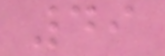49
